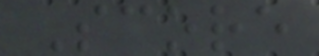Score
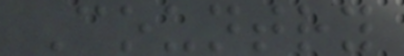Country
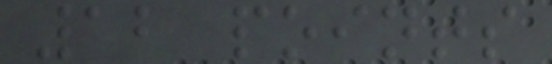12 points
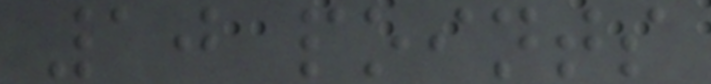10 points
